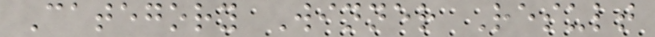Category Winner Result
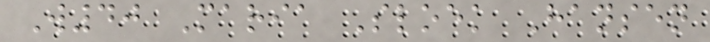W40 Maria Sloek Hansen
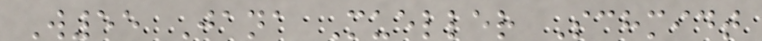W55 Jana Mueller Schmidt
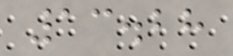13.28
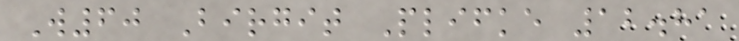W60 Birgit Plifke 12.81
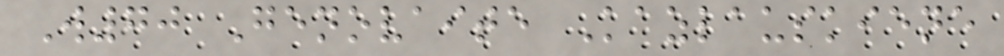W70 Genovaite Kazlauskiene
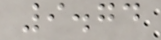9.74
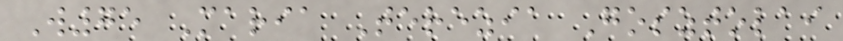W75 Maria Terezia Gosztolai
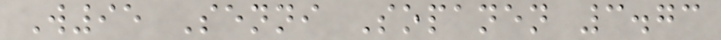W95 Senni Sopanen 3.73
